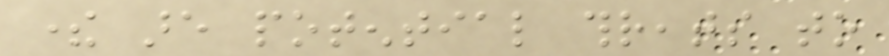there are potential threats to
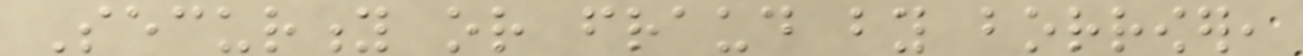Security or fraud by borrower,
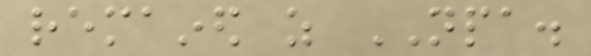remained as NPA.
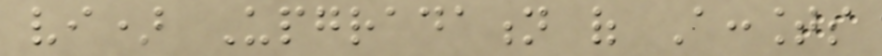vi) Upgradation of Accounts
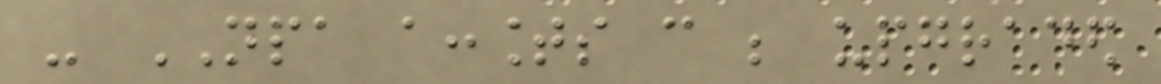- NPA accounts can be upgraded
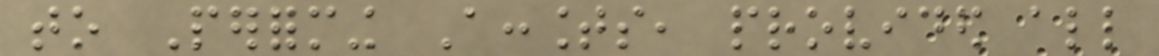to Performing Accounts, provided all
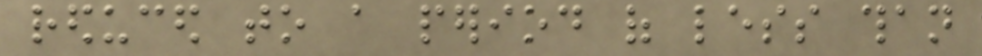reduced to a period of less than
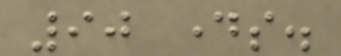90 days.
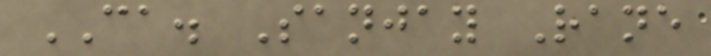CA. Sanjay Rane
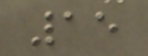15
